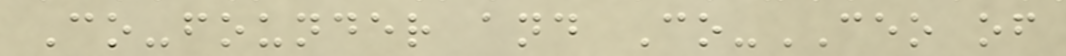Co-founder and Co-CEO of
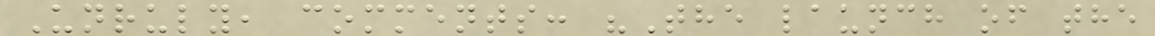Unruly, comments: "The launch of the
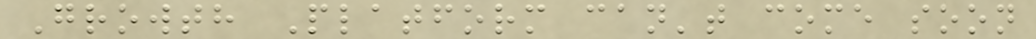Growth Platform can't come soon
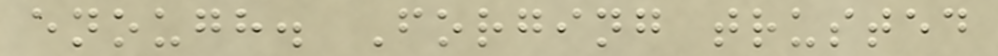enough. Forging trusted
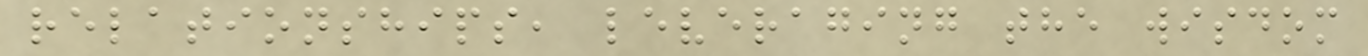relationships, leveraging the wisdom
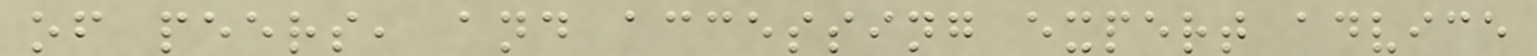of peers, and accessing expert advice
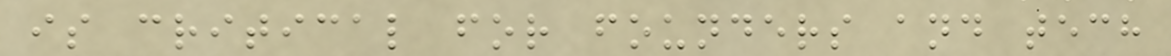is critical for founders and tech
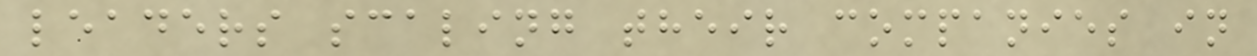leaders scaling their companies in
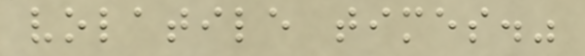volatile times."
